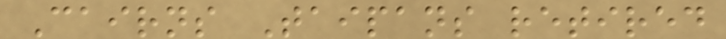Cairns Taipans retired
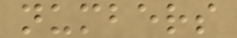numbers
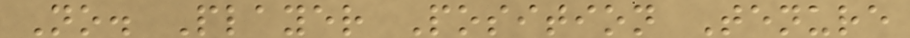No. Player Position Tenure
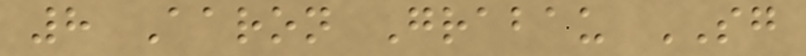8 Aaron Grabau SG
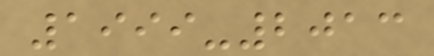1999-2013
